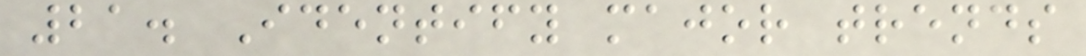21. Identify major trends
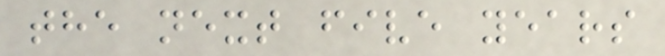the next five years
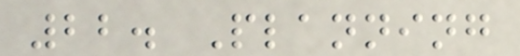22. Planning
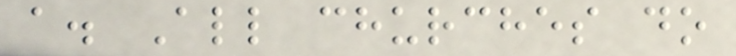a. All churches do
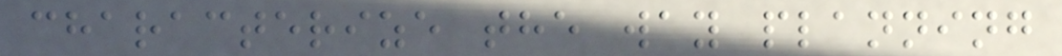characterize the way planning
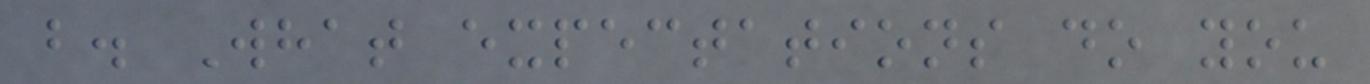b. What expectations do you
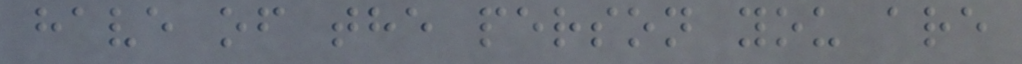have of the person you are
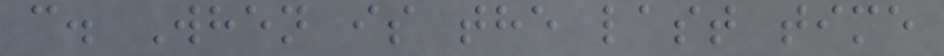c. When is the last time
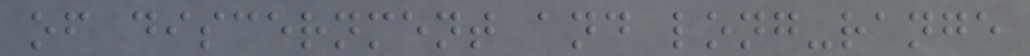of discernment and long-range
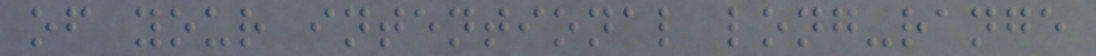of your intentional long-range
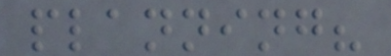planning?
